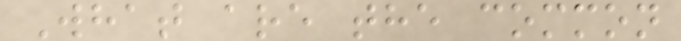What are the common
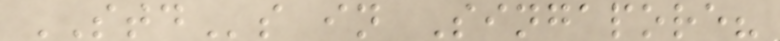STDs in Singapore?
